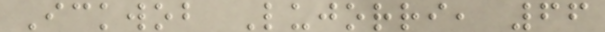Ickwob Lujorri, 66
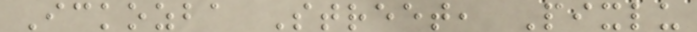Ickozba Street, Pixlu
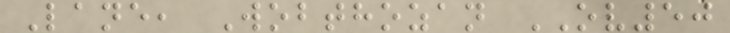Lane, Wobthozan OV50
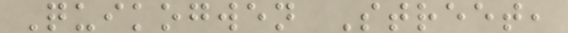Quikogwen Street,
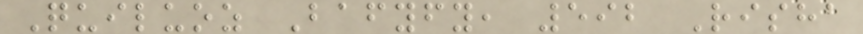Quiluoz Bafyfy, 592 Risha
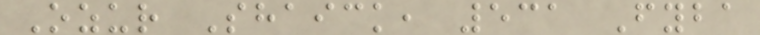Ozur Shaick, 531 Fyba
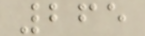265
